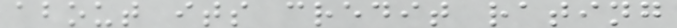about its credit rating
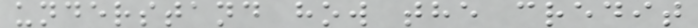understand how the credit
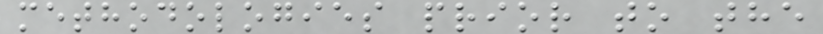methodologies prior to the
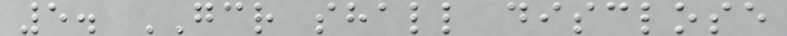5. GCR shall disclose
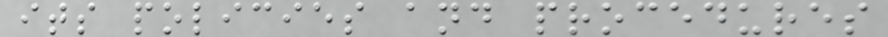its policies and procedures
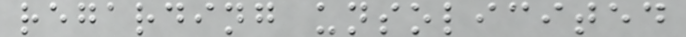regarding unsolicited
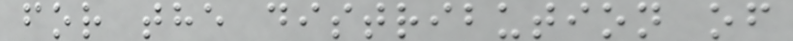for the distribution of
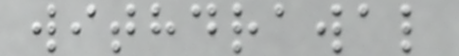withdrawal
